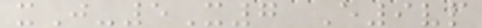xJ-5X7 E9vp
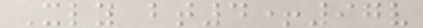Xly bt4+97v
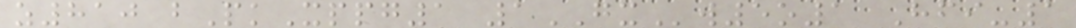z810 bPkXppg1 1GXw5o1 Hfi-1
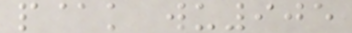p@k wu905
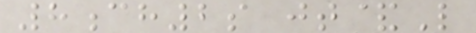8ch2s jt&L
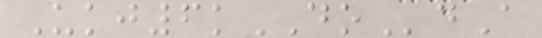Ukj6kDOdA
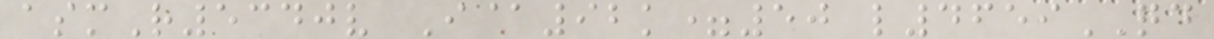asmR5340v I@92k=50 l4659QD
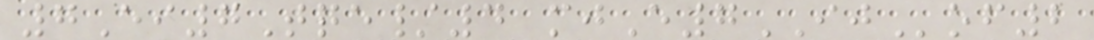7Ei7Tqe/4 mjE7IJof2
